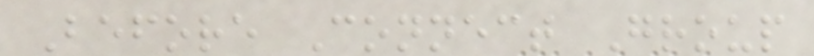Before Connect Group
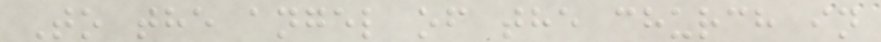To the angel of the church in
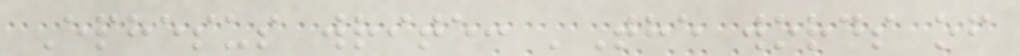Ephesus write: 'The words of
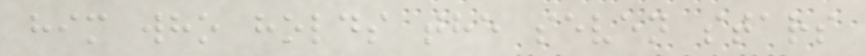him who holds the seven stars
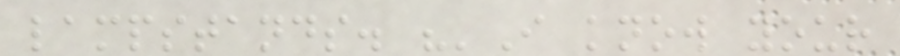lampstands. "'I know your
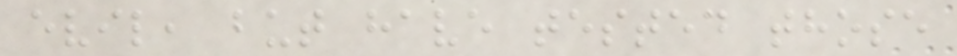evil, but have tested those
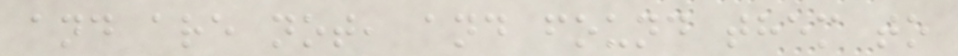and are not, and found them to
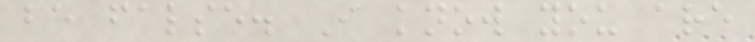be false. I know you are
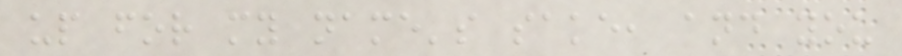up for my name's sake, and you
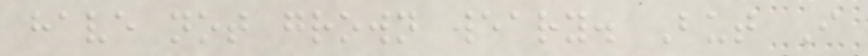have not grown weary. But I
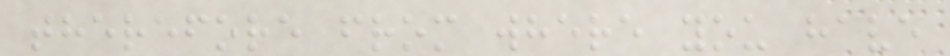therefore from where you have
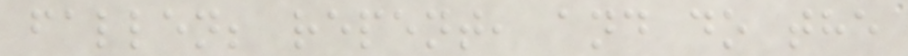fallen; repent, and do the
